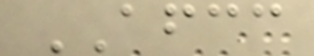AFCC
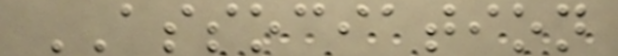ASSOCIATION
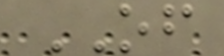OF
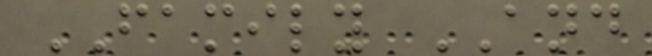FAMILY AND
